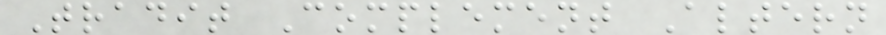Tradit Complement Altern
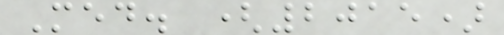Med. (2015)
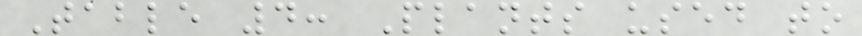Table 4: Plants used to
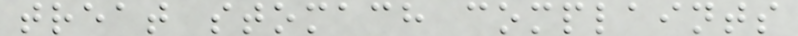treat stomach complaints
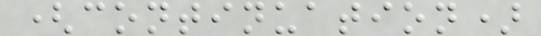(continuation)
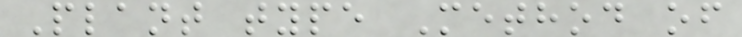Plant type Method of
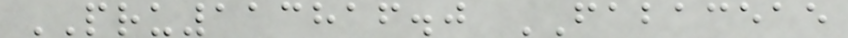PRU113816.0 FABACEAE
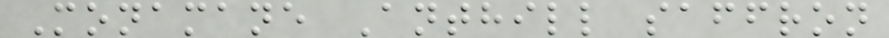Monamane Anthill saffron
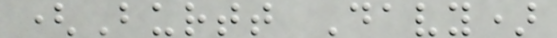(Burtt Davy)
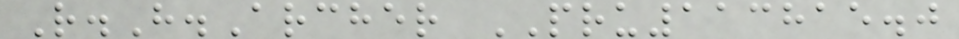R.H.Archer PRU113815.0
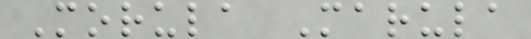Morula Marula
